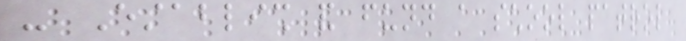- Establish and fund a school patrol
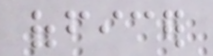officer
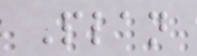Plan
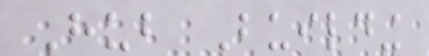Hub Building
